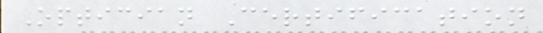Optician Certification
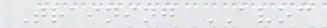Training AVOC
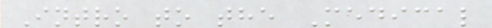Intro to the Medical
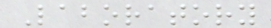Laboratory
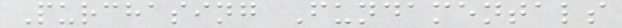Purchasing Fundamentals
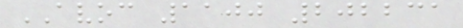AVOC 1100 202231
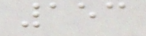153
